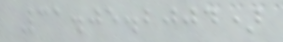31.05.2004)
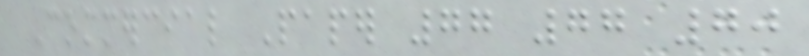Commercial Paper 77 77 70
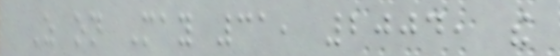As on May 31, 2004, the
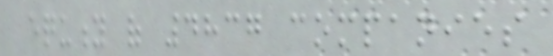equity of 4837 companies
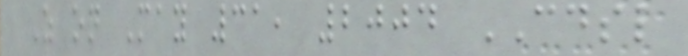As on May 31, 2004 CDSL
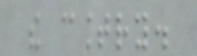the country.
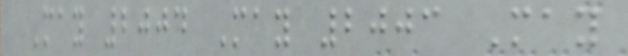May 2004 May 2003 May
